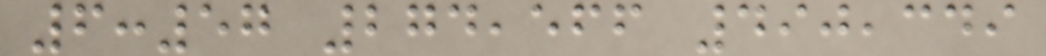6:57 274,566 490,349
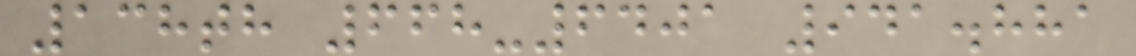138th 668-6401 941.881
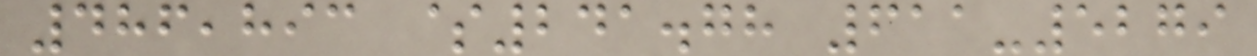486,893 $241.78 611-5279
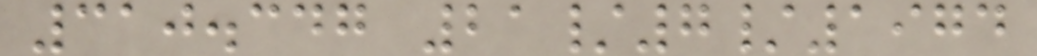310.347 21/7/1974
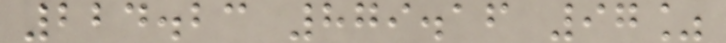224.23 879.16 97%
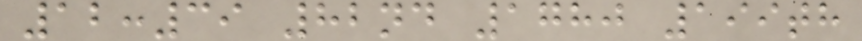12:39 82nd 1780 199th
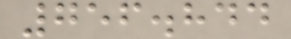756.844
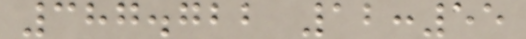387.722 12:55
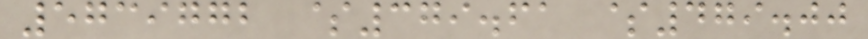5739772 $379.61 $479.00
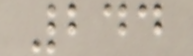244
